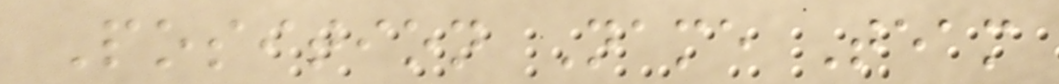Position Name Team
